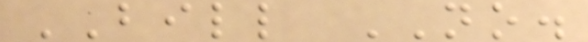BILL NO.
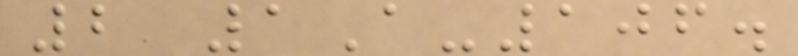2 1A-106.
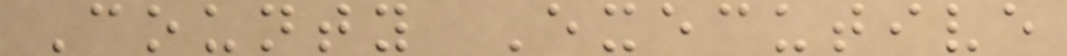County Executive
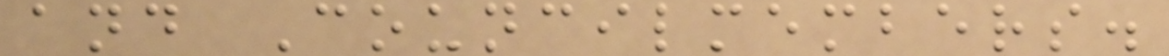and Councilmembers.
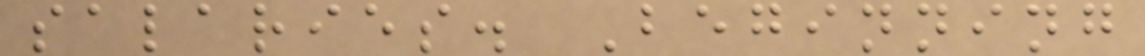salaries. Beginning
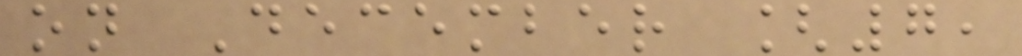on December [7,
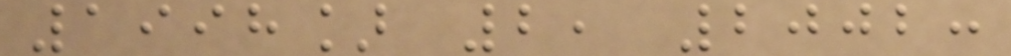1998] 2, 2002:
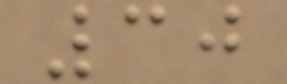30
